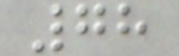78
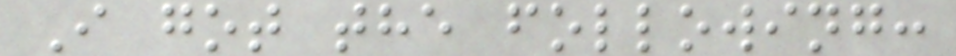I got the following:
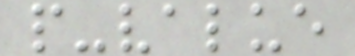p-value
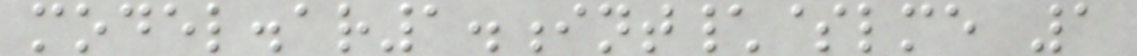model.ar1.int\$lme 1
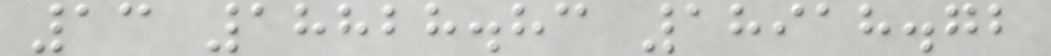13 18828.83 18918.72
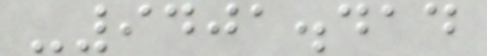-9401.414
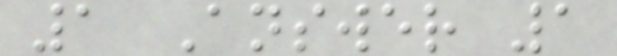1 Answer 1
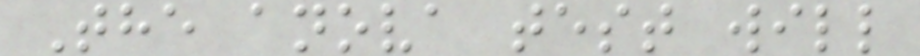The anova test will
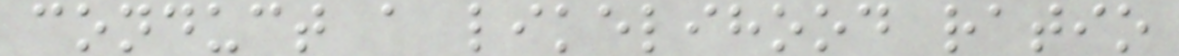conduct a likelihood ratio
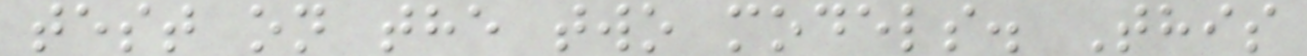test on the two models. This
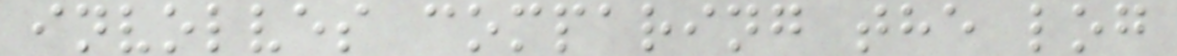involves comparing the log
